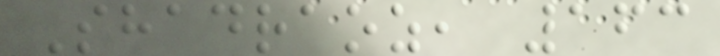Shadraoz, 163
